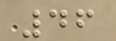46
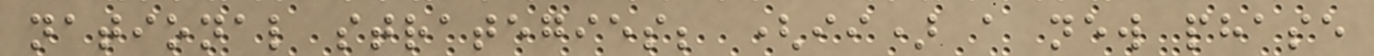national strategies; (ii) a new phase
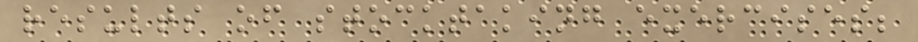results of stocktaking exercises;
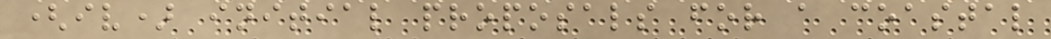(iv) initial proposals for a coastal
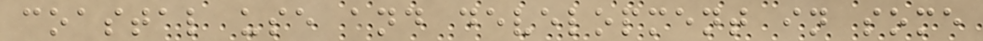coastal use and development in some
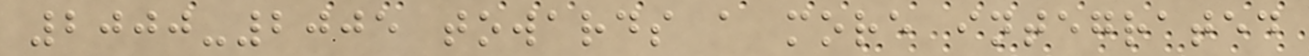2000-2005 towards a more integrated
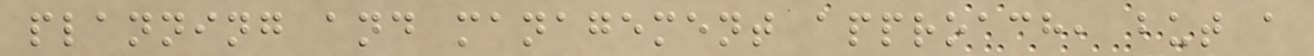planning and management approach, but a
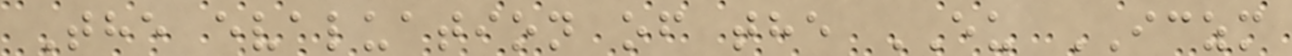The evaluation of the EU ICZM
